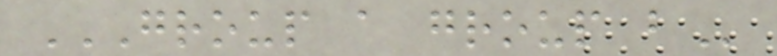GROUP A GROUP B
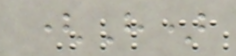(H)
